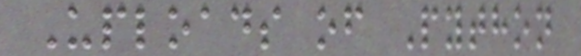Uploads of Python
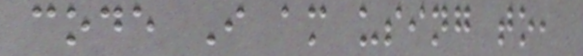code I am using to,
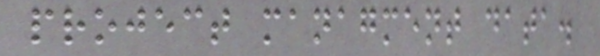project managment data.
